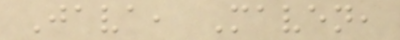Java, Maven,
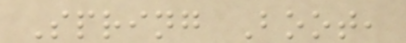Spring Boot,
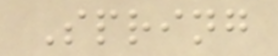Spring
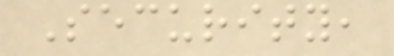Security,
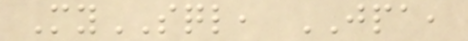MySQL, JPA,
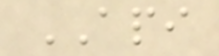API
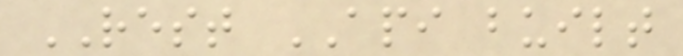REST API built
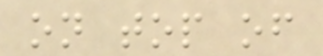on top of
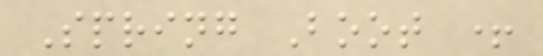Spring Boot +
